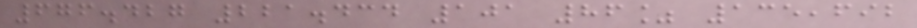676.427 221.434 101 86% 135,692
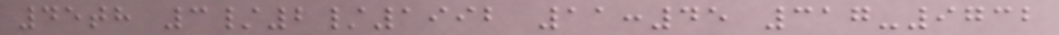45th 3/2/1992 11:45 317-9732
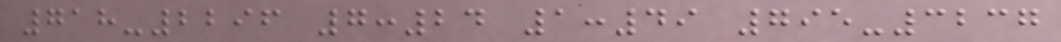718-2296 7:24 1:49 795-3237
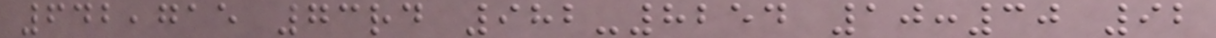642,715 73rd 982-8254 10:30 92
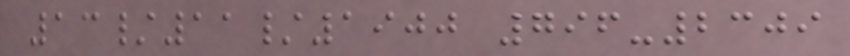13/11/1900 796-2309
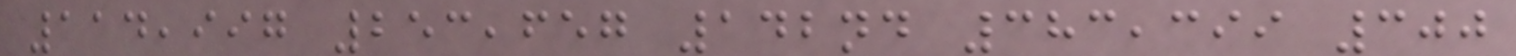114,997 253,657 142nd 383,399 300
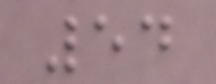54
